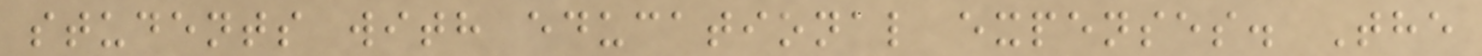students with educational expenses. The
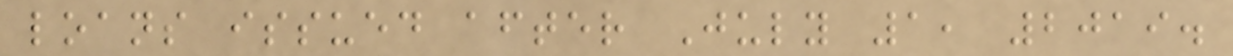loans issued after July 1, 2019.
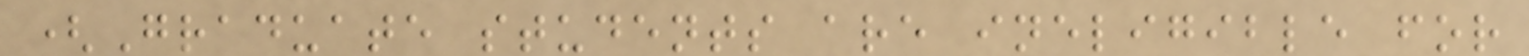(Graduate students are ineligible for
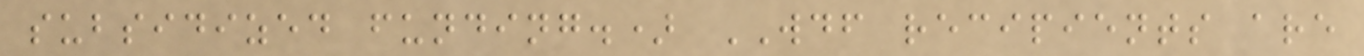subsidized funding.) WDF recipients are
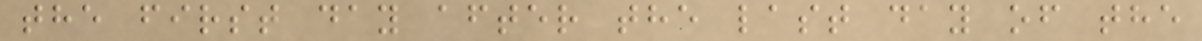the first day after the last day of the
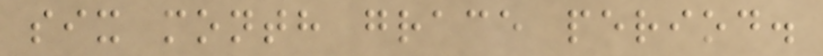six month grace period.
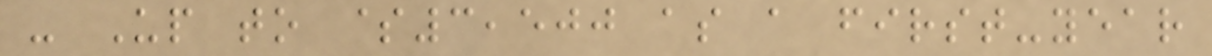- Up to $3,500 as a first-year
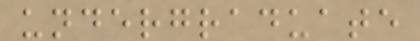undergraduate
